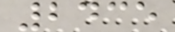2435
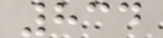834
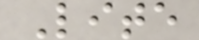Lite
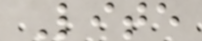Lite
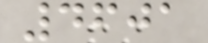4601
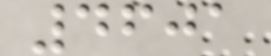4601
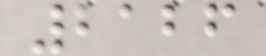2126
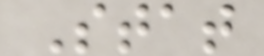Stat
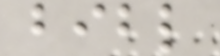bibl
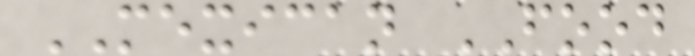MEXICAN FOOD
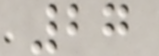27
